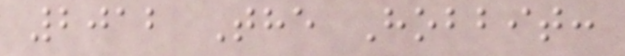2012 The Hobbit:
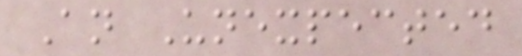An Unexpected
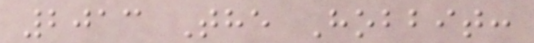2013 The Hobbit:
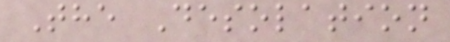The Desolation
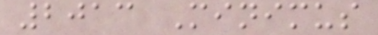2013 Minimus
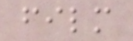film
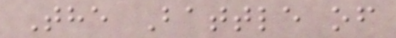The Battle of
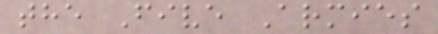the Five Armies
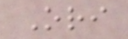Ori
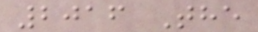2016 The
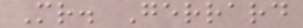Mr. Gerrard
